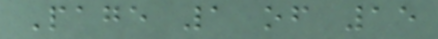Page 1 of 15
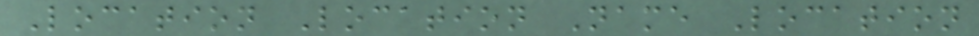Location Location Name Location
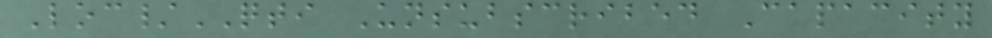Loc/QTI Unsubscribed Capacity
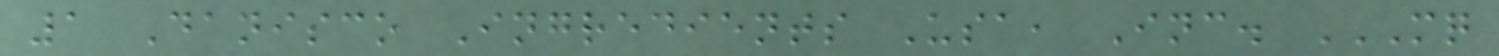1 Danisco Ingredients Usa, Inc. MQ
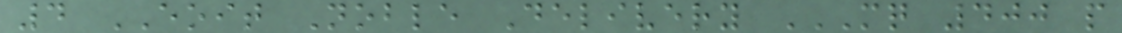4 EOIT Noble Delivery MQ 400 P
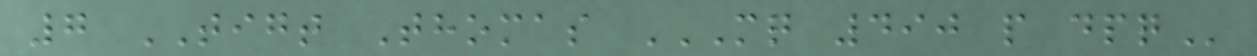7 TIGT Thomas MQ 490 P DPQ
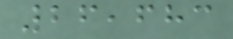26,683
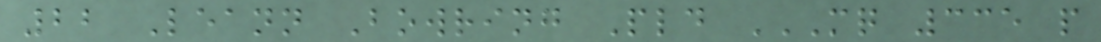22 Leann Bowring Pld MQ 335 P
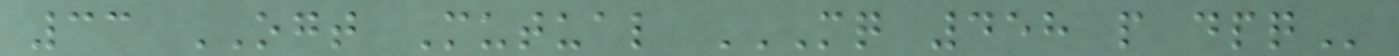33 OGT Mutual MQ 458 P DPQ
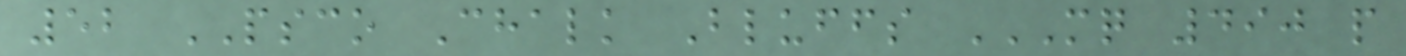52 PSCO Chalk Bluffs MQ 490 P
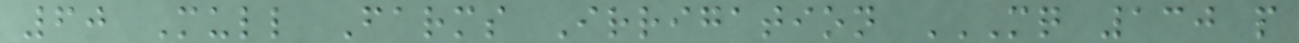60 Mull Farms Irrigation MQ 130 P
